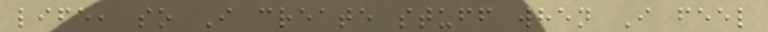life, so I create stuff when I feel
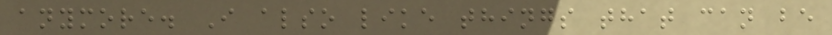anymore. I also like things that can be
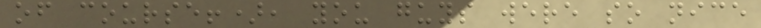of course!), you guys were so nice
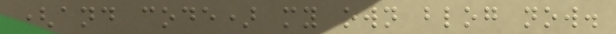(and code) my own blog now.
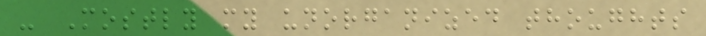- Mostly my unorganized thoughts
